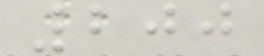200
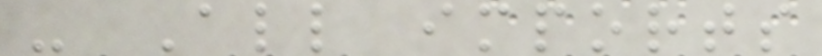- All imports
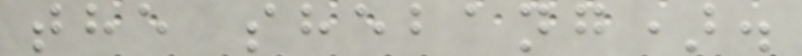the shebang).
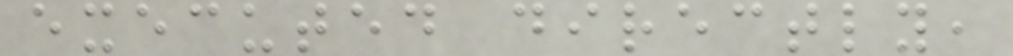executed directly,
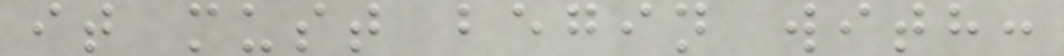it must begin with:
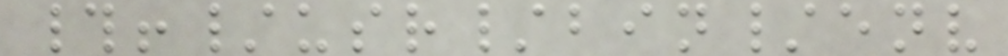#!/usr/bin/env
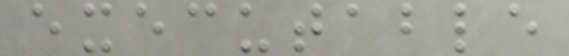executable
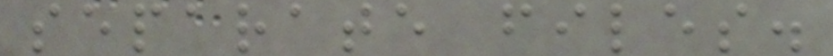separate files.
